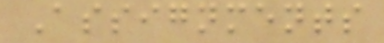Assignments
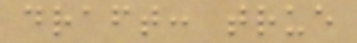draft: true
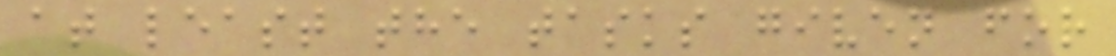at least the tasks given for
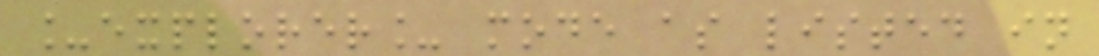_explorer_ mode as listed in
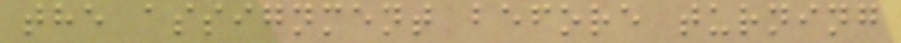the assignment before turning
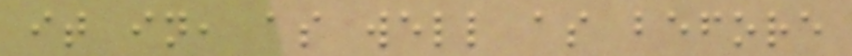it in, as well as before
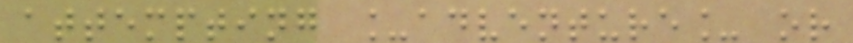attempting _adventure_ or
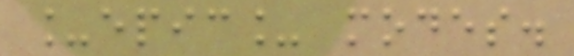_epic_ modes.
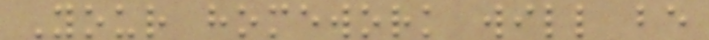Your homework will be
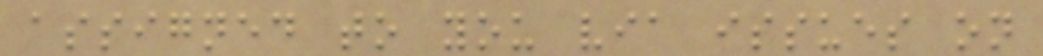assigned to you via issues on
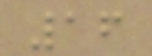16
